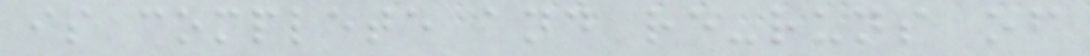is complete and re-runs of
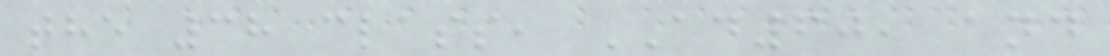the 38 class, AD60, and
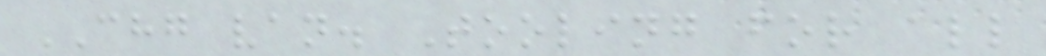CHG van. Tooling for all
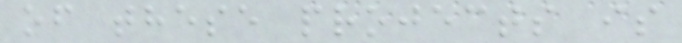of these projects is
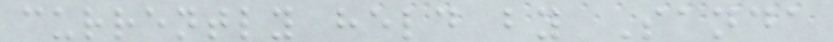currently held by Sanda
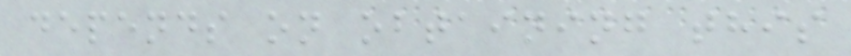depends on obtaining this
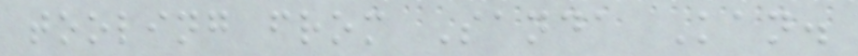tooling from Sanda Kan.
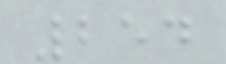254
